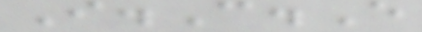I.C.E
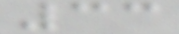33
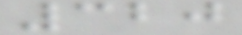320
